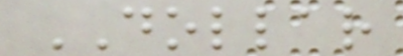DOLLAR
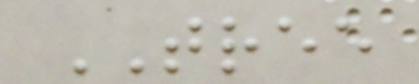TREE
